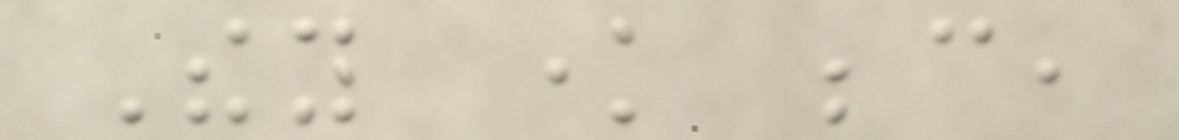They know because,
